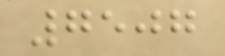7507
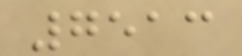7513
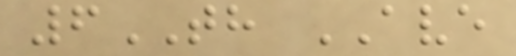6TH AVE
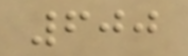600
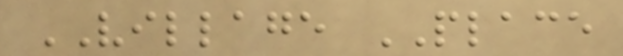VILLAGE PLACE
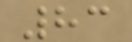83
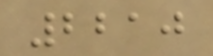2210
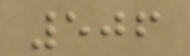506
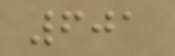601
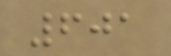601
